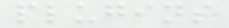plugins
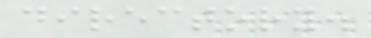directory.
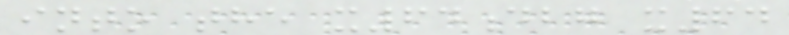into the x64dbg x64
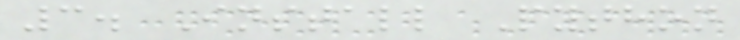3. Install Python
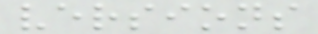versions
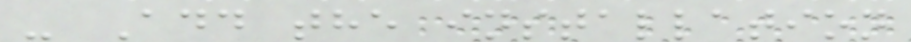- Add the installation
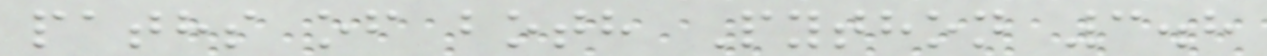paths of both Python 3.8
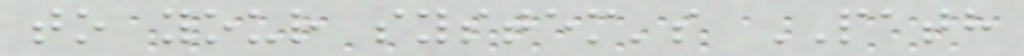to your system's PATH
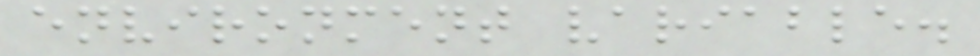environment variable.
